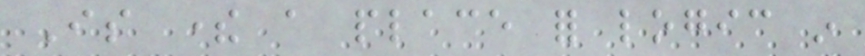Is there a place for logic in
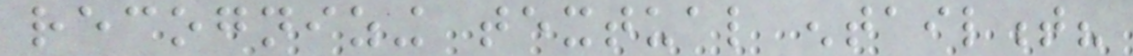recognizing textual entailment?
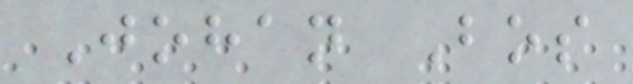Johan Bos
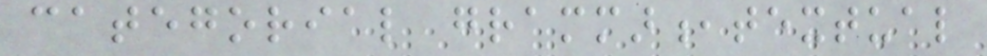categorial grammar,textual
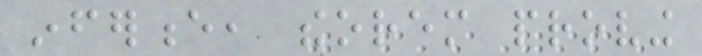inference, theorem proving
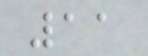11
